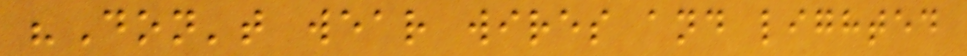"Don't wear wires and lighted
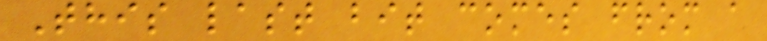This last bit comes from a
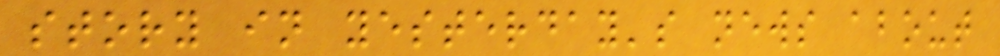story in yesterday's news about
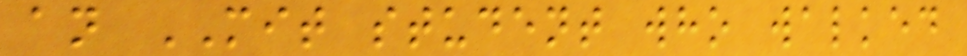an MIT student who walked
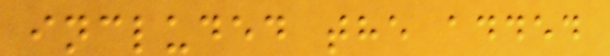included the added
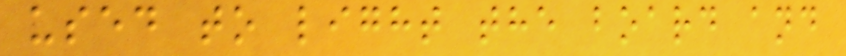used to light the board and
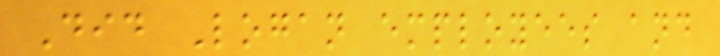Did Logan employees and
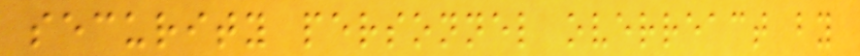security personnel overreact by
